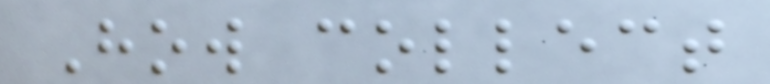How collect
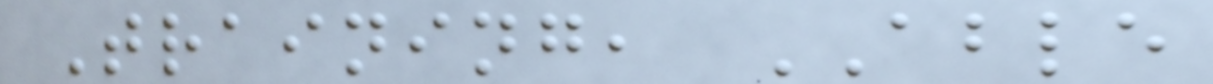Training, ABLE
